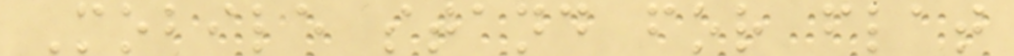Mobile stand for flat
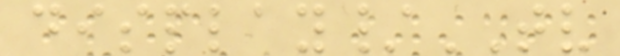display/TV
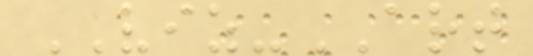VIZ-ART
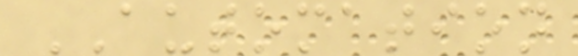AUTOMATION
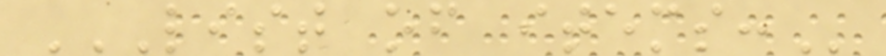LIST OF ITEMS:
